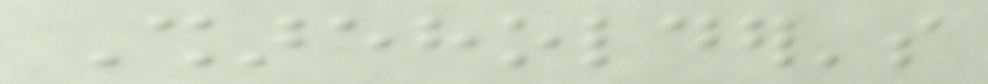Shareholder's
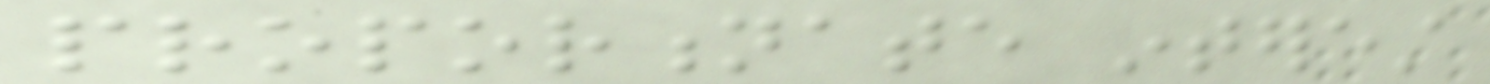proportionate interest
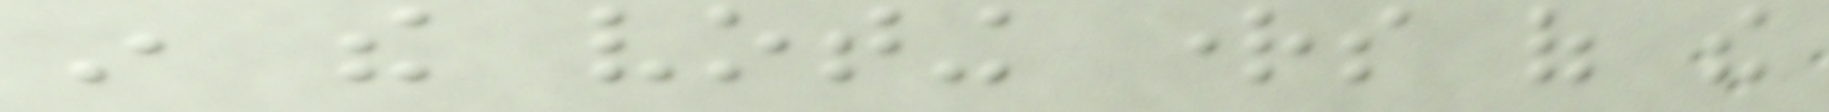in the voting rights of the
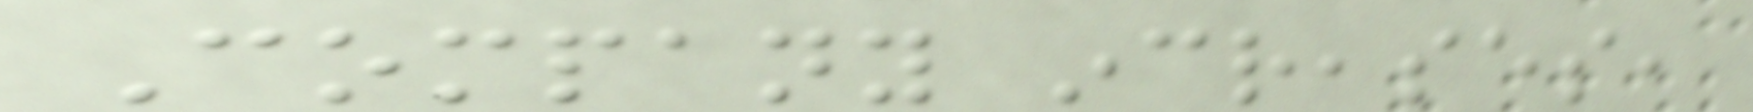Company increases,
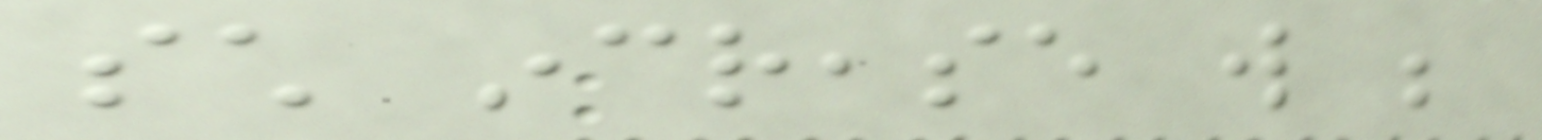such increase will be
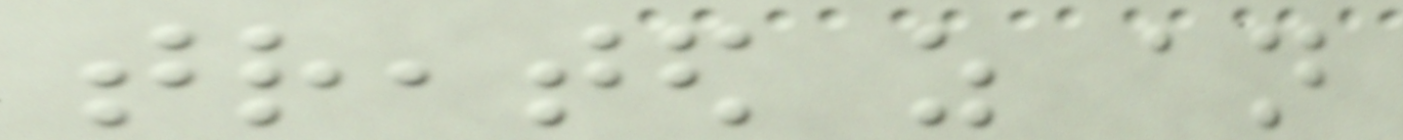treated as an
